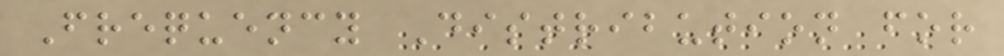Frequency Distribution for
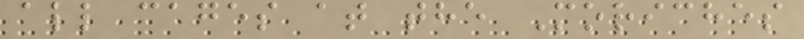all cages at the Moriches
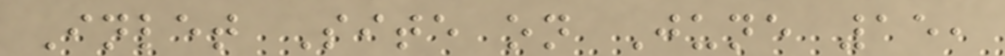Inlet Site on June 15,
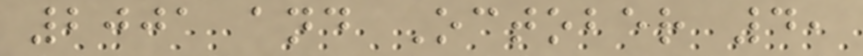2001 and October 4,
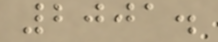2001.
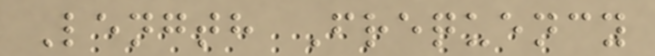Length Frequency
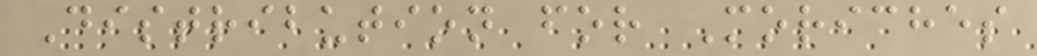Distribution for Moriches
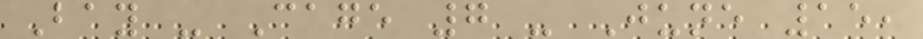Bay - Cage 7 - June 15,
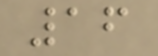16
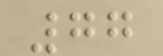77
